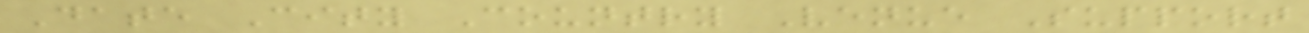Date City Country Venue Support
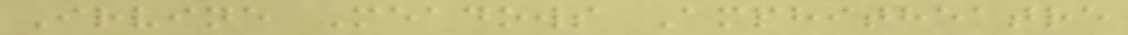Irvine Meadows Amphitheatre
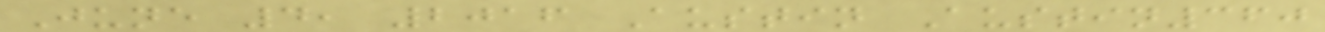June 4, 2016 Austin Austin360
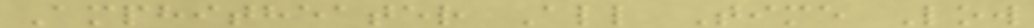Amphitheater All Time Low
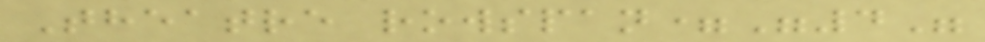Theatre rowspan="4"
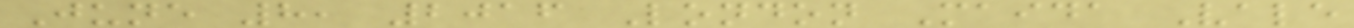June 8, 2016 London Maida Vale
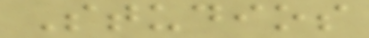Studios
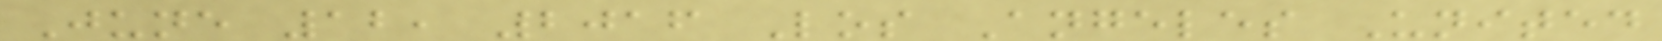June 12, 2016 Los Angeles United
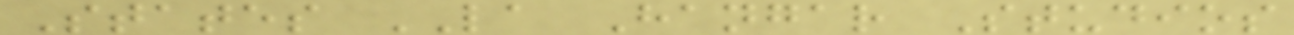States LA Hangar Studios
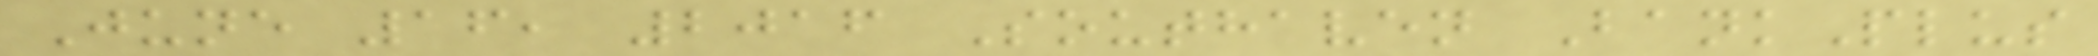June 16, 2016 Southaven BankPlus
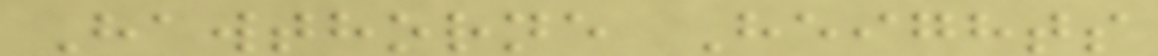Hawthorne Heights
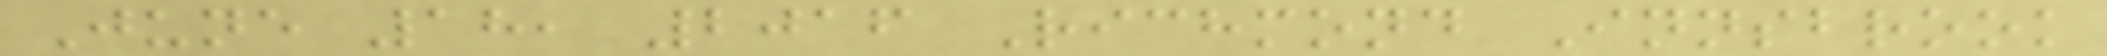June 18, 2016 Richmond Innsbrook
